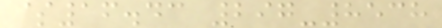$16.43 297-8538
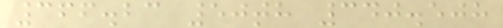366.23 50th 340.508
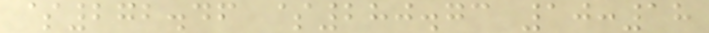$272.46 $280.73 10:18
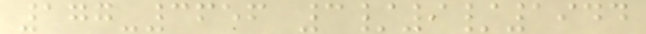177-3656 3/9/1944
